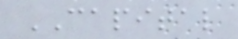CAPITAL
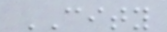CITY
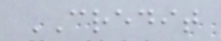CREDIT
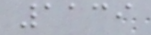1139
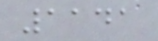1141
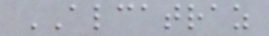ALCATRAZ
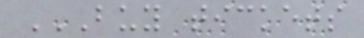BUY TICKETS
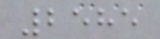2585
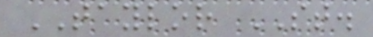TAYLOR ST.
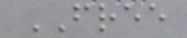FREE
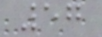57
